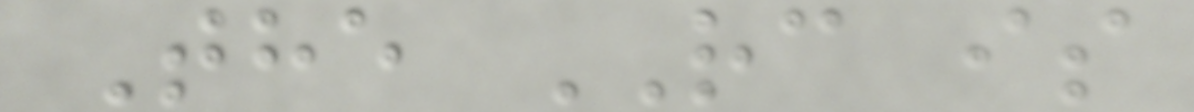The RC is
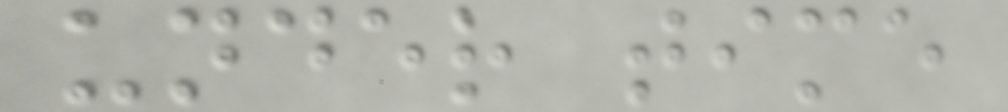under time
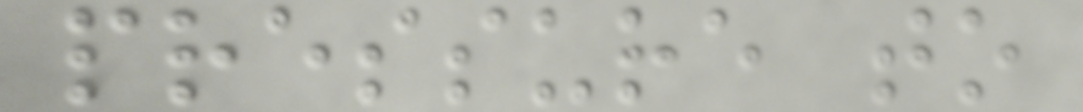pressure to
